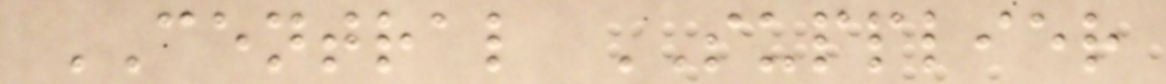CENTRAL SUPPLIER
